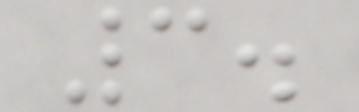3.
